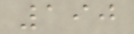190
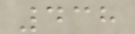438
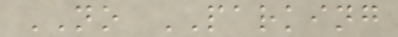NO PARKING
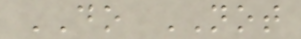DO NOT
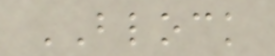BLOCK
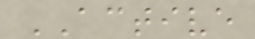ACTIVE
